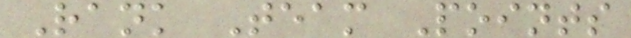Rank Team Points
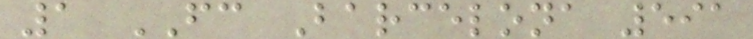1 FC Barcelona 591
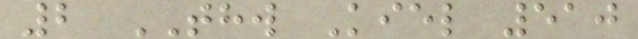2 THW Kiel 510
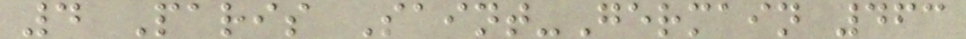4 Paris Saint-Germain 463
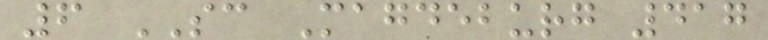6 SC Magdeburg 417
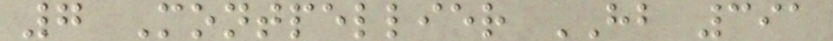7 Montpellier HB 391
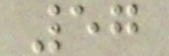57
